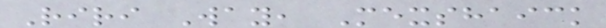Riri Way, Mexshaick
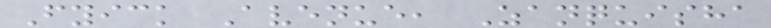Fyick Avenue, Zanquisha
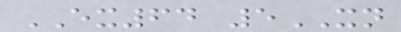EX64 5XN
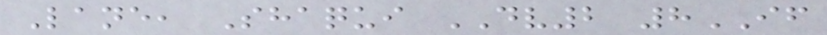Lane, Shaqui DV2 8IF
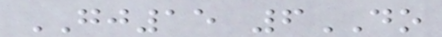GJ15 6DO
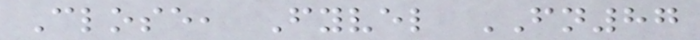Close, Fyvel FN87
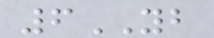6YB
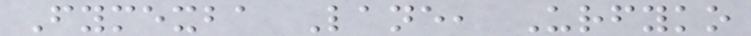Fymexba Lane, Urfyko
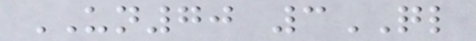UN70 3QL
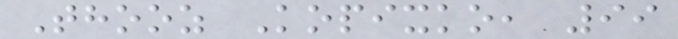Thooz Kopixko, 99
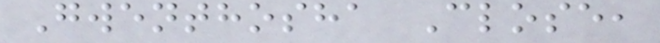Gwenthosha Close,
